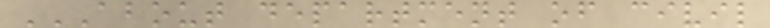ABOUT DEPARTMENT OF CIVIL
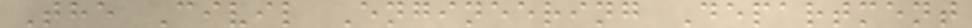The Civil Engineering Department
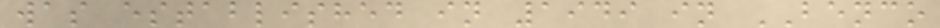was established in 1949 in BENCO
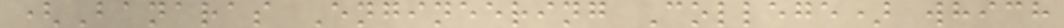(Banaras Engineering College) which
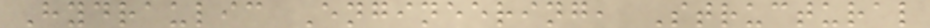Hydraulic Engineering, Structural
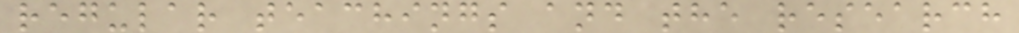regular teachings and the research
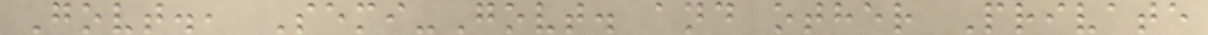Govt., Semi-Govt. and other Private
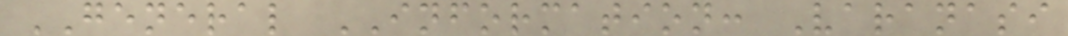GENERAL INFORMATION: Varanasi
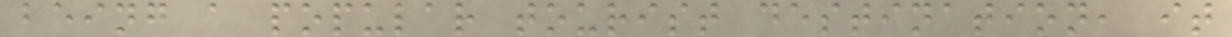being a popular tourist destination, it
